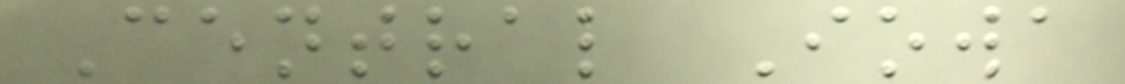Central Iowa
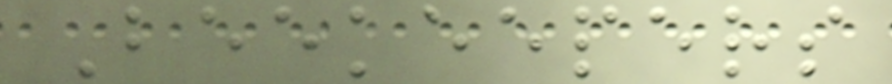Beekeepers
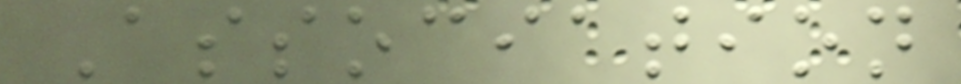Association
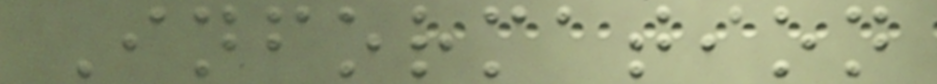Information
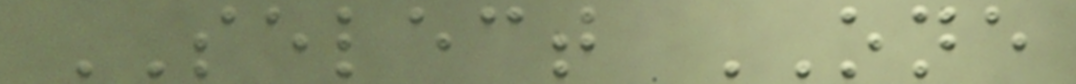SELECT ONE
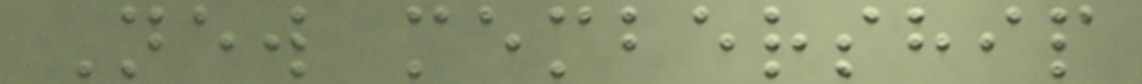New membership
